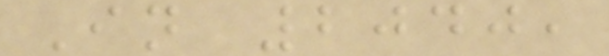In 2040,
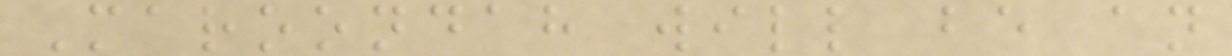Maroondah will be an
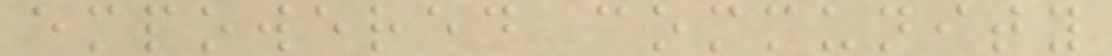empowered community
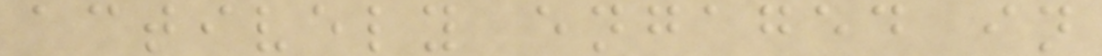actively engaged in
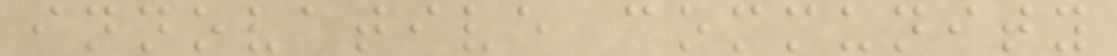innovative community
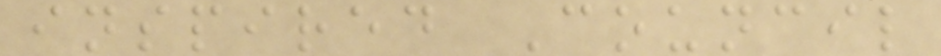inspired Council
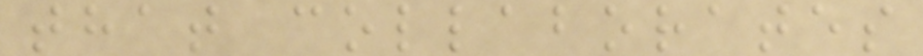that collaborates
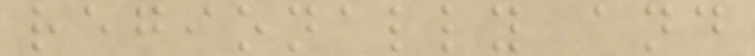regionally and
